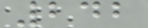242
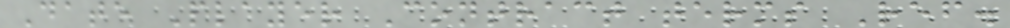Date Player Contract terms Ref.
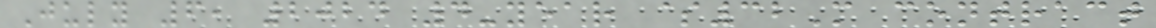July 6, 2024 4-year $32M contract
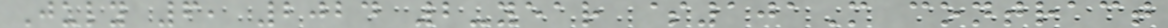July 6, 2024 2-year $101M contract
